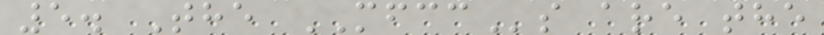5. The MFCCs are the
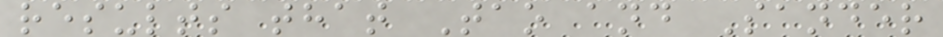results that Tao and Sander
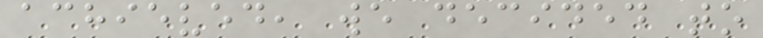achieved, we decided to
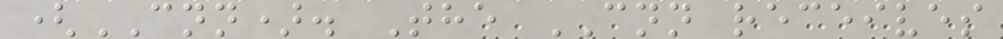(CNN). The CNN receives
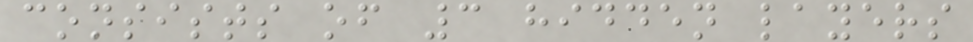consists of 3 hidden layers
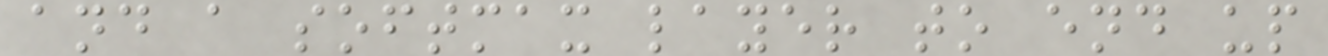and a softmax layer to end up
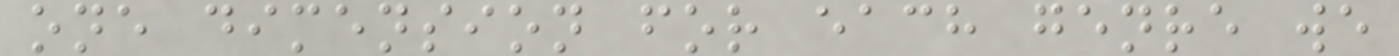one dimension for each genre we
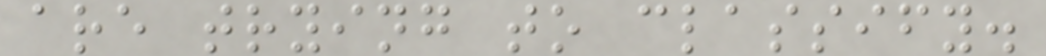are trying to classify.
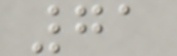71
